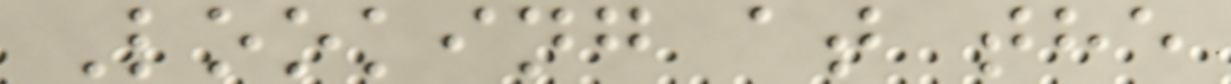Looking at the
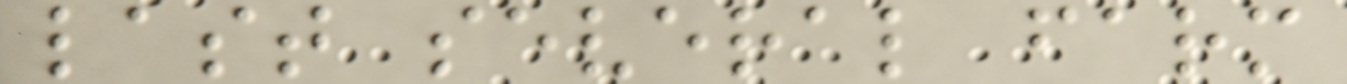last several farm
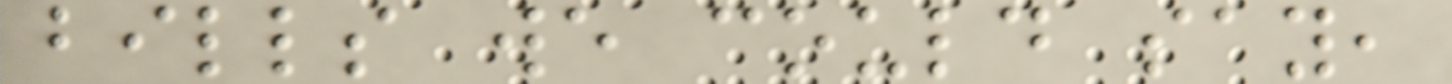bills we could say,
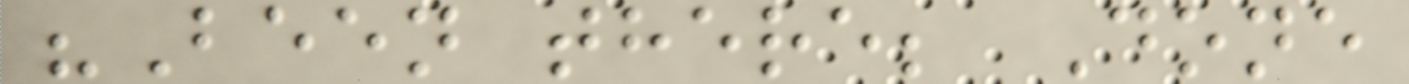"Been there; Done
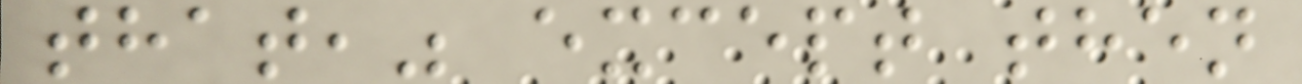that," except then
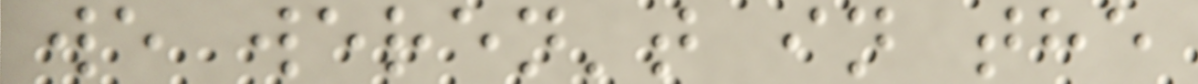we weren't in the
